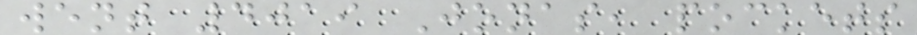went 4019 Jonas, pockets
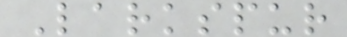Larkspur
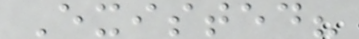Existed?
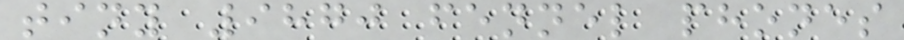tiny 9870 fennel phones
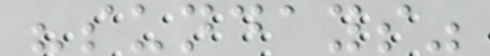"sundays"
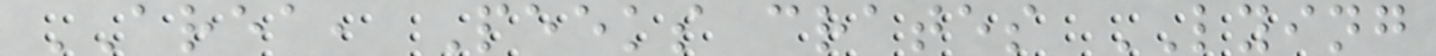AREA, Peeks crates LYING
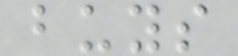buys
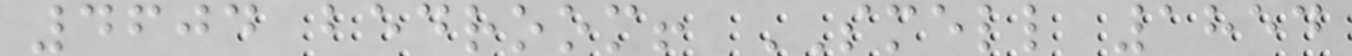4604 bedroom! SMELL 1854
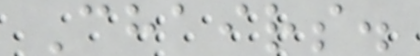Chairs.
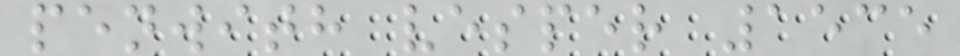penwith vesper 1535
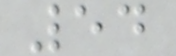54
